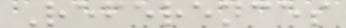References
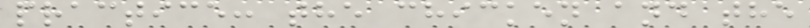practice: the chicken and the
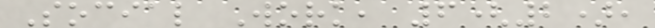Social Work, 6(2),
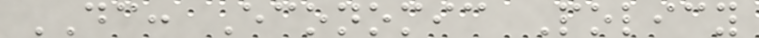DC: Economic Policy
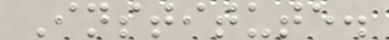Institute.
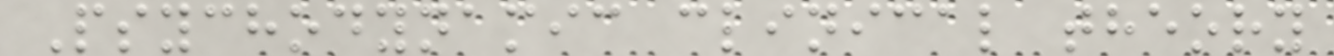Psychodynamic clinical theory
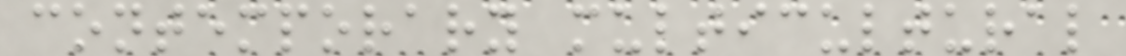contemporary multicultural
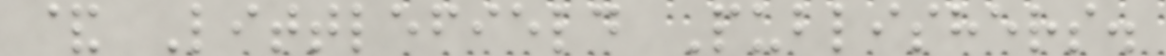& Littlefield Publishers.
